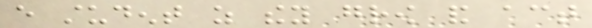every student as they grow and act
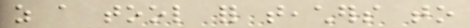as a tool for teachers to
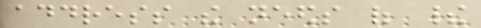address the needs of their
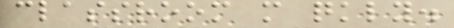classroom more quickly.
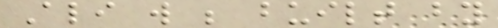Ali will be built by
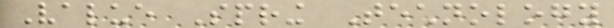Value Spring Technology
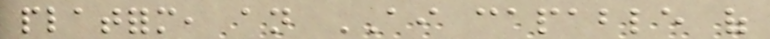platform, an AI capable of
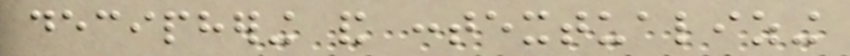deciphering and contextualizing
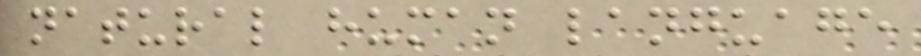natural human language
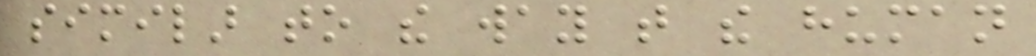similar to the way that the human
